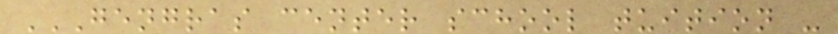GENGRAS CENTER SCHOOL TUITION -
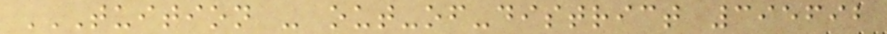TUITION - OUT-OF-DISTRICT 395692
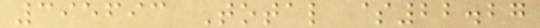395693 Total $22.27
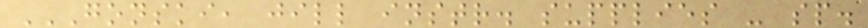GONSKI, JILL INSTR. SUPPLIES - SP.
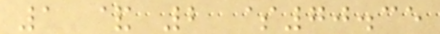1 & 2 $70.35
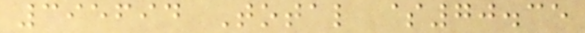395694 Total $70.35
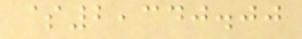$2,340.00
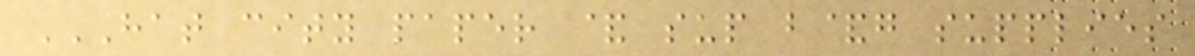HAT CITY PAPER & SUP B&G SUPPLIES
